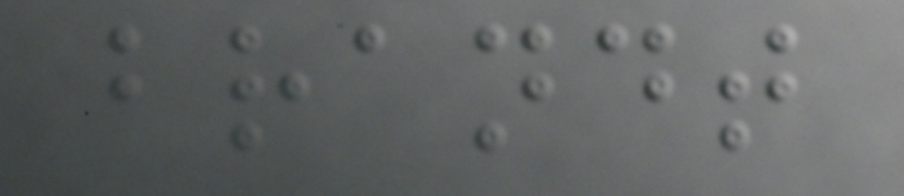brandt
